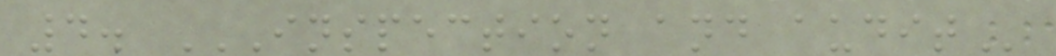4. INSPECTION AND AUDIT
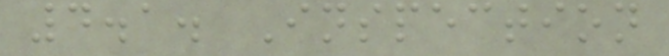4.1. Inspection
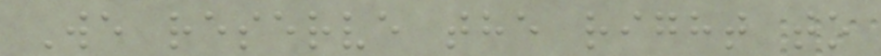We reserve the right to
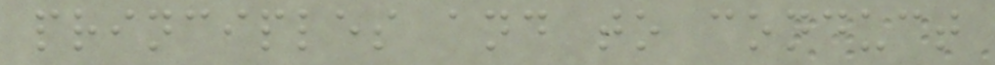principles and to conduct
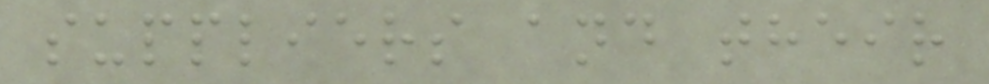suppliers and their
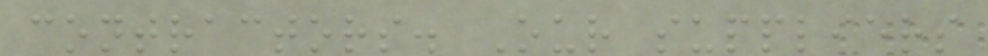contractors. Our suppliers
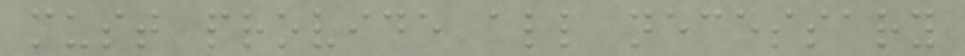must provide all necessary
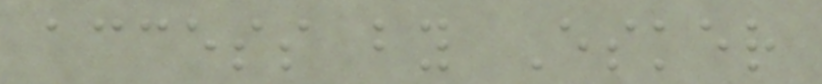access by Esker
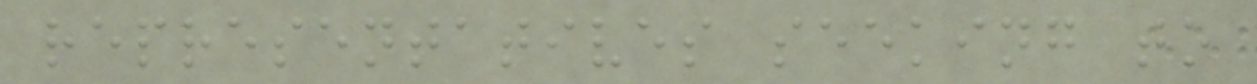representatives seeking to
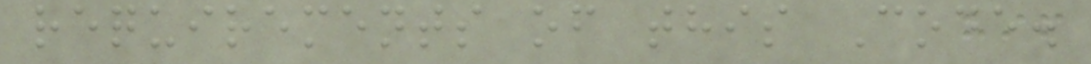requirements of this Code.
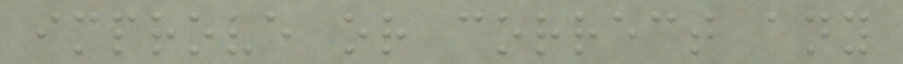improve or correct any
